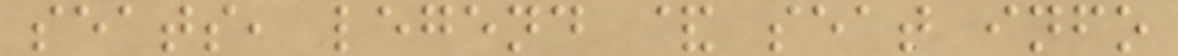seats, legend & seat info
